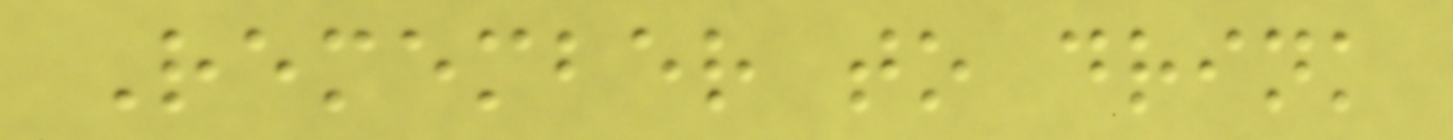Remember to drink
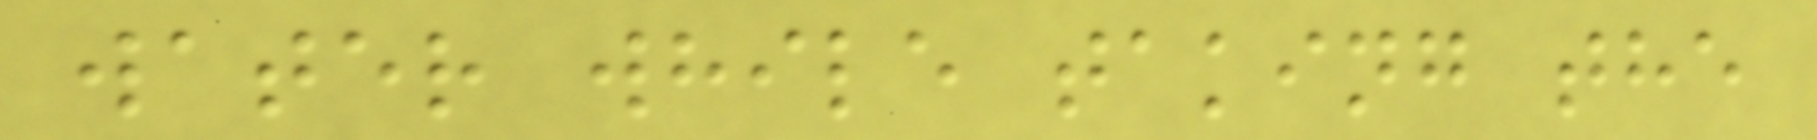water while taking the
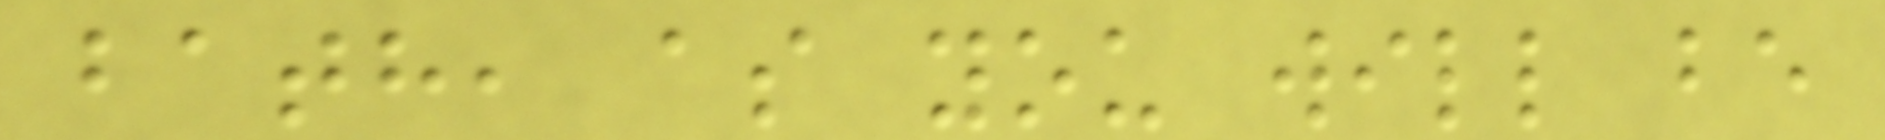bath, as you will be
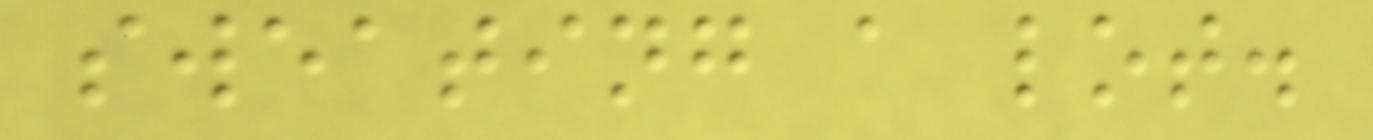sweating a lot.
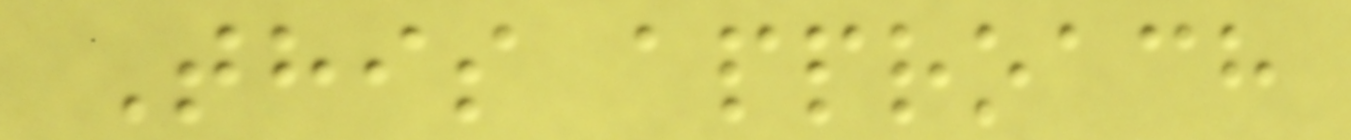This approach
